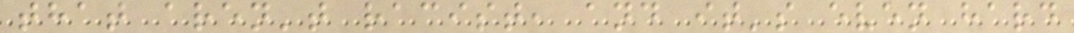that aren't racist, and it's even hard
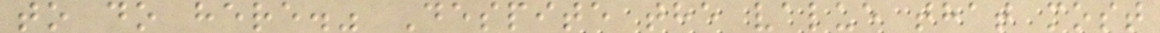to do here." Despite the value that most
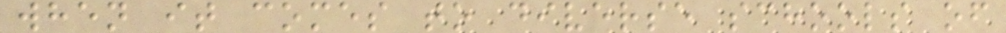when it comes to diverse schools of
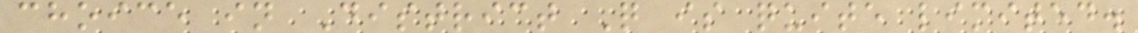choice in District Q is quite limited.
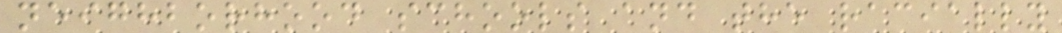neighborhood schools and the racially
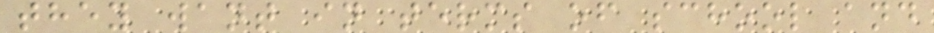they want in terms of school and
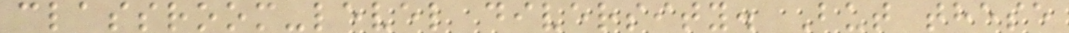classroom-level diversity. But these
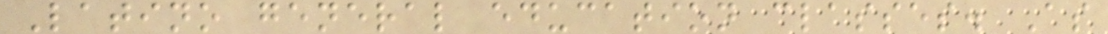Latino general education classes. As
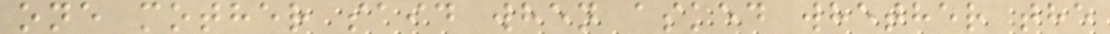one mother said when asked whether the
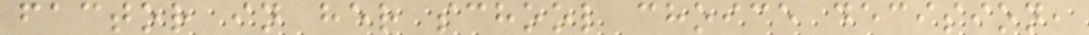factor in her school choice decision,
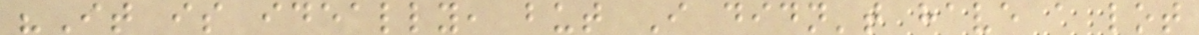"It is ideally, but I didn't have a lot
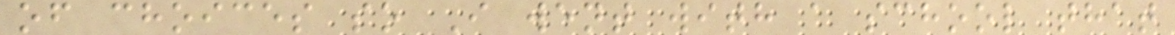of choices so I went with a school that
